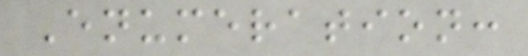Enumeration:
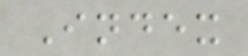Index
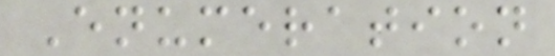Enumeration
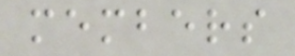members
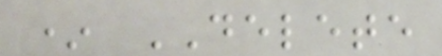* DELETE
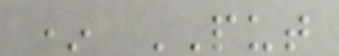* PUT
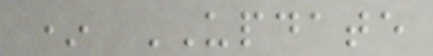* UPDATE
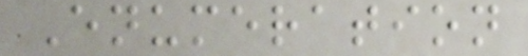Enumeration
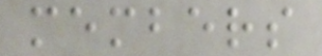members
